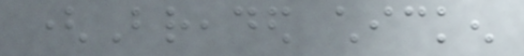(Breaded chicken
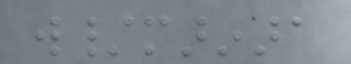w/marinara
